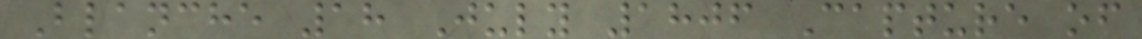Blanche 18 July 1806 Capture of
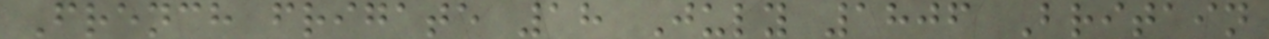French frigate 18 July 1806 Britain
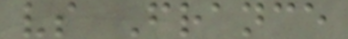vs France
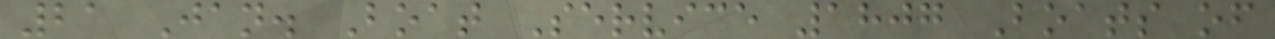21 Jan. Boat Service 1807 Boats of
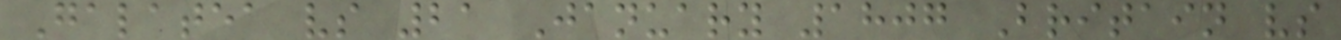Galatea vs 21 January 1807 Britain vs
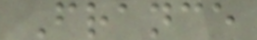France
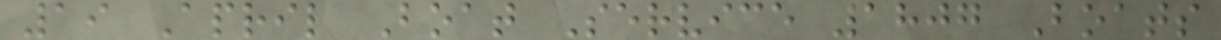19 April Boat Service 1807 Boats
